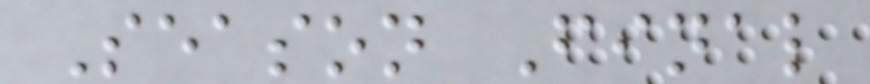Season Final
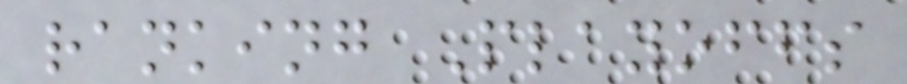ranking Playoffs
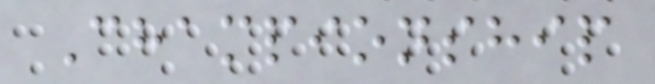Championship
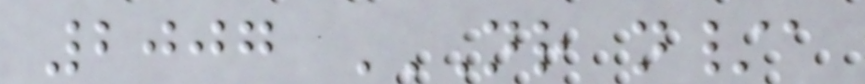2007 NR N/A
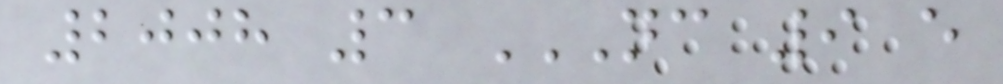2008 3 NC 9 E
